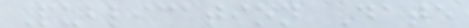Publication Date
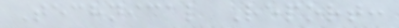Technical Report:
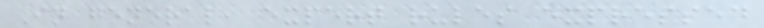In general, expert rules expressed
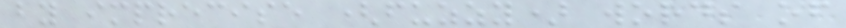by imprecise (fuzzy) words of
